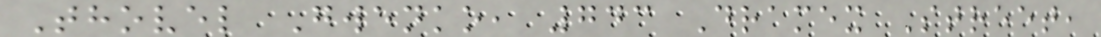Thovel Gwenko, 743 Dramex Street,
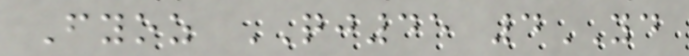Fyoz QJ45 4YD
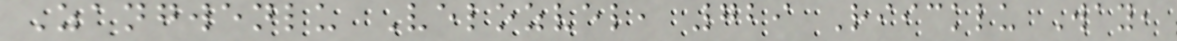Zangwenlu Velozvel, 729 Riicklu Way,
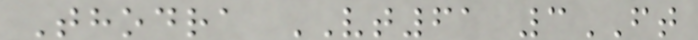Thodra VT61 3FT
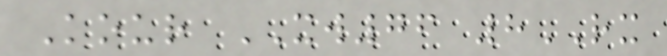Kour XW76 8RX
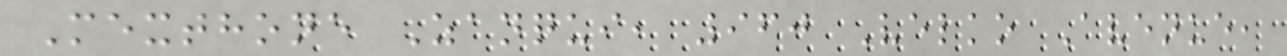Mexthone Zanqui, 960 Velko Avenue,
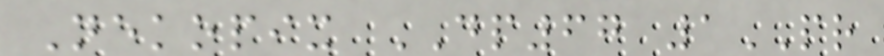Nekopix DP67 1PR
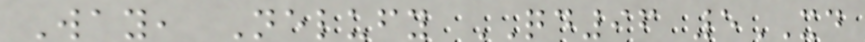Way, Nelufy QD96 5XD
